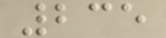235
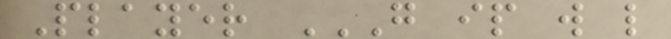Player G IP W L
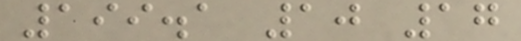199.1 10 17
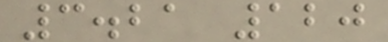3.21 120
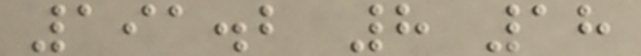191.2 8 18
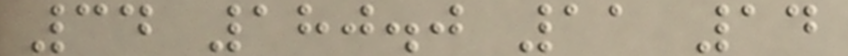34 180.0 11 14
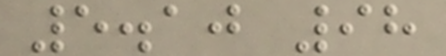5.10 98
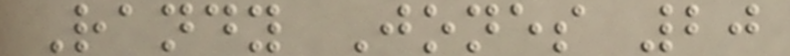Randy Jones 20
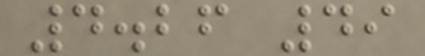4.26 49
